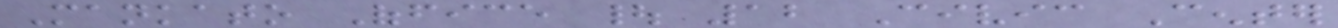Mankato Office | 12 Civic Center
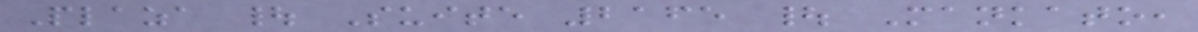Plaza | Suite 2165 | Mankato,
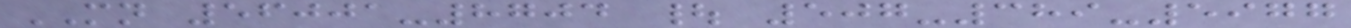MN 56001-8704 | 507-389-5977
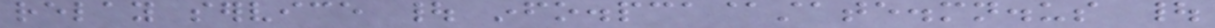relay service | info.pca@state.mn.us |
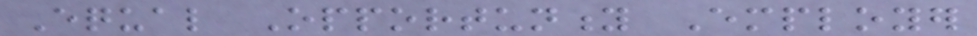Equal Opportunity Employer
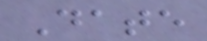Date
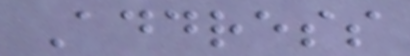Address
